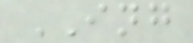ING
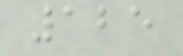125
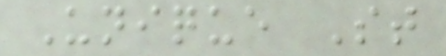Unique St
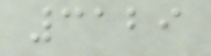3129
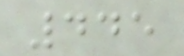445
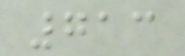713
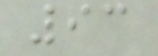93
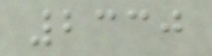2330
